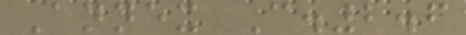Annex C.2.6
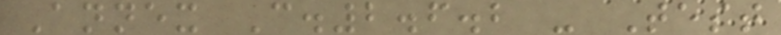Annex C.2.6.2 - Test
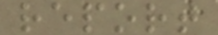report
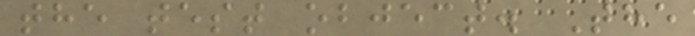the test object. The
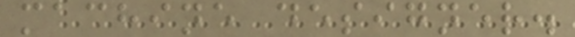machine designer.
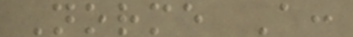Norme A:
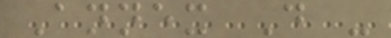Annex D -
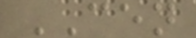CEN
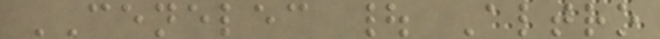CENELEC | Altro
